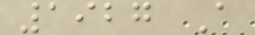1927 A
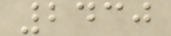2430
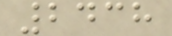2438
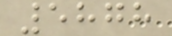5878
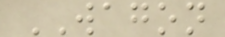WAGON
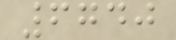6740
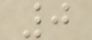0
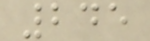245
